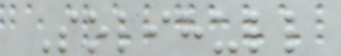Solihull
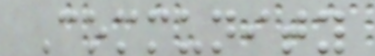Community
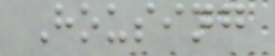Housing
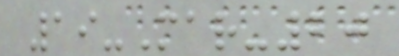19-Mar-20
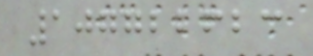107722623
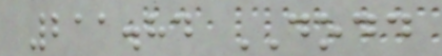211.84 DODD
